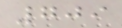709
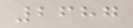2687
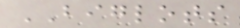BIGLOTS
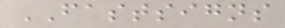FASTSIGNS
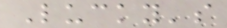Lucky's
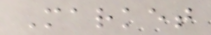Market
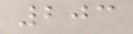203
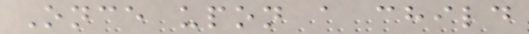Once upon a child
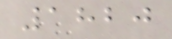1820
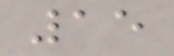15
